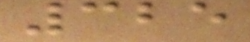325
